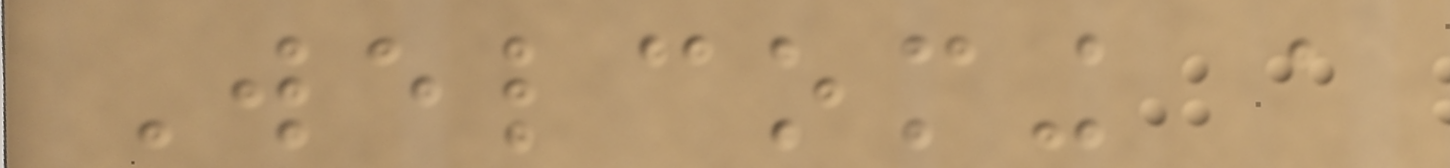Welcoming a
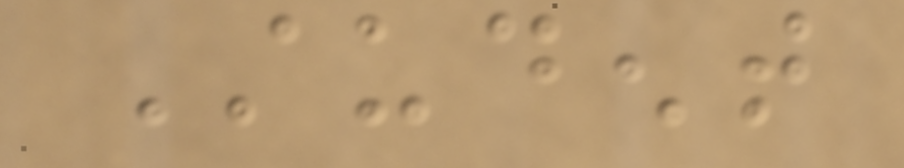Student
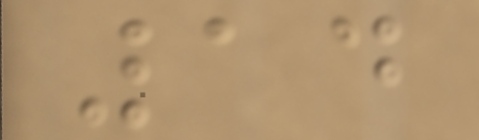14
